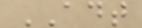ADT
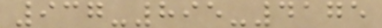937-895-4175
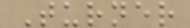Turner
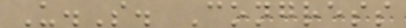U.S. Congress
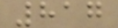817
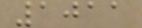1011
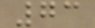73
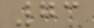73
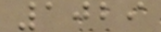1029
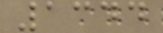1344
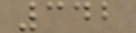342
